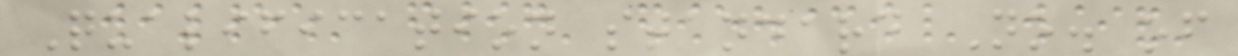Qualification standard No. of
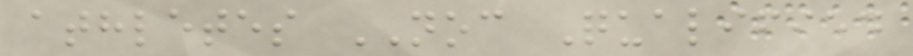athletes NOC Qualified
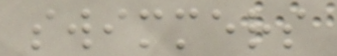swimmers
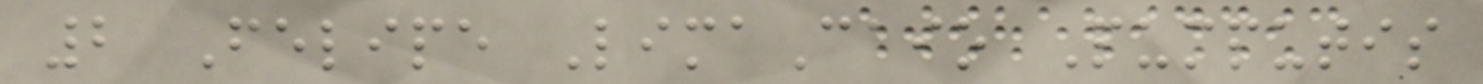2 Felipe LimaCaio Pumputis
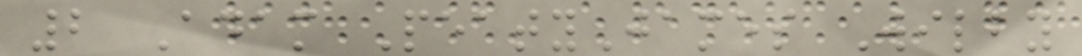2 Adam PeatyJames Wilby
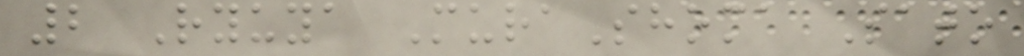2 Ryuya MuraShoma Sato
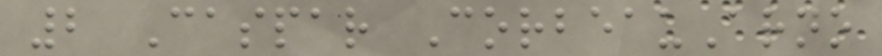2 Caspar CorbeauArno
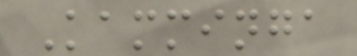Kamminga
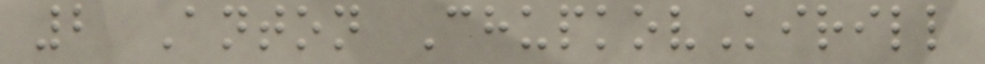2 Anton ChupkovKirill
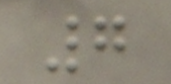7
